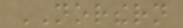NORTHERN
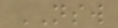NSW
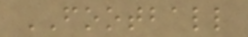FOOTBALL
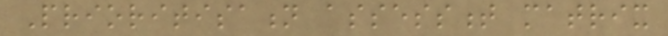Prioritisation assessment matrix
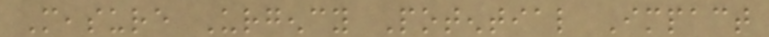Measure Urgency Potential Impact
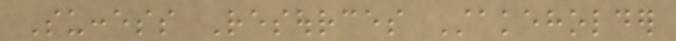Success Resources Stakeholder
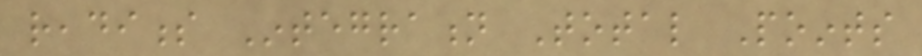readiness Integration Total Points
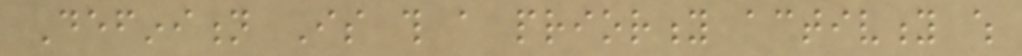Definition Is this a priority activity which
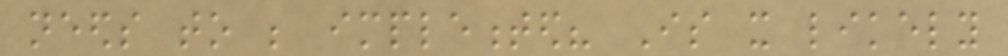needs to be implemented? Is it likely
